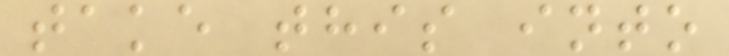take this into
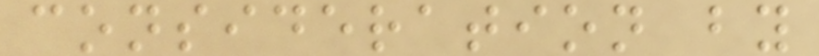consideration by
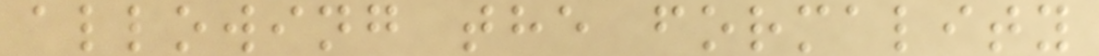allowing the formality
